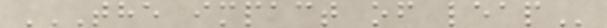THE IMPACT OF LEAP
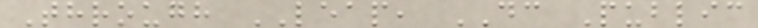Through LEAP, DC Public
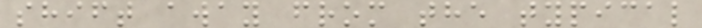shift away from the typical
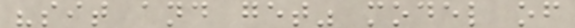"sit and get" model of
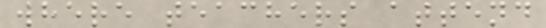where teachers attend
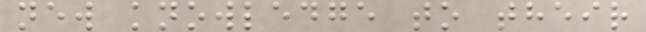new knowledge to their
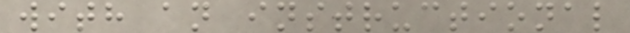with an instructional
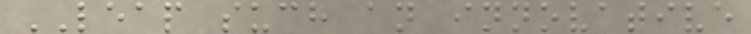LEAP such an innovative
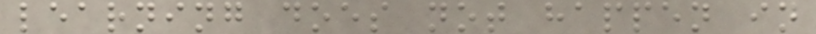learning does not happen in
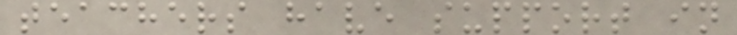teachers have support in
